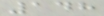148
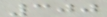300
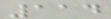114
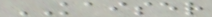KAISER
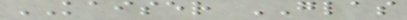KAISER GLAS
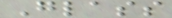Glass
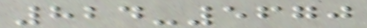824-5670
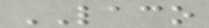LACO
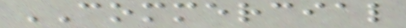COMMERCIAL
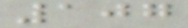107
